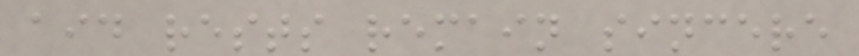aid rests remain sincere
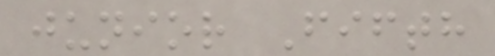junior Fifth
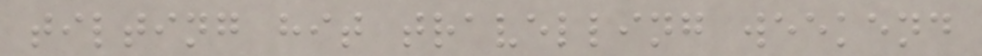tilting hit travelling weekend
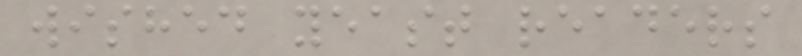wished yeast readers
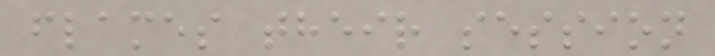flames their session
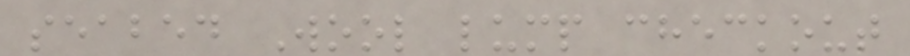seabed Wool lump checkout
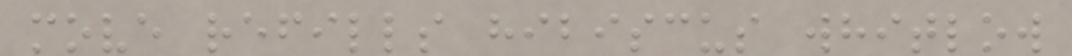move refills hibiscus whitlow
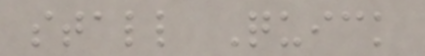stall Quick
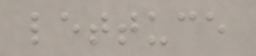lettuce
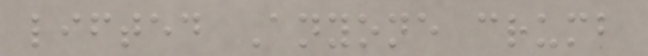lifted Anyone crumb
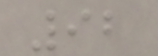92
